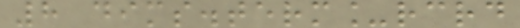8 dims.term_rcrd
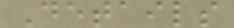Details
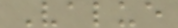Value
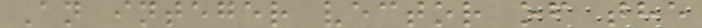An integer vector of the
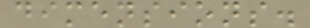dimensions.
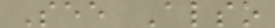See Also
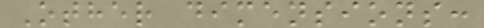Other dimensions:
